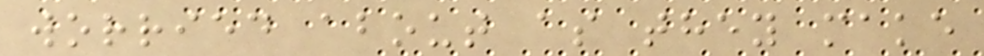worried about as they make
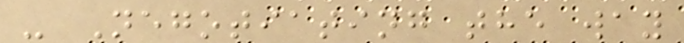- Negotiating the way
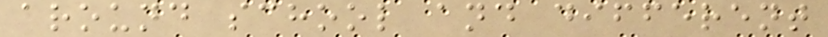around school and different
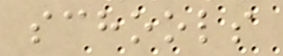schools
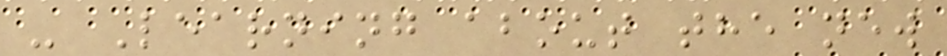- Learning about the new
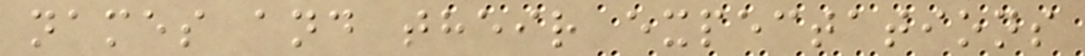names and their expectations
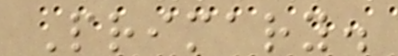Primary.
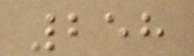258
